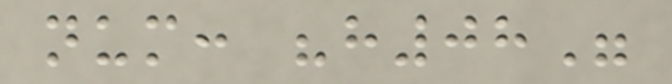num: "h08"
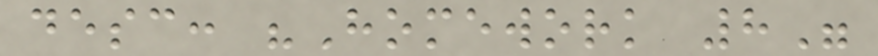desc: "Homework 8"
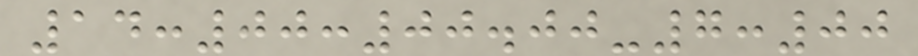14:00:00.00-7:00
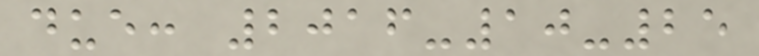due: 2016-10-25
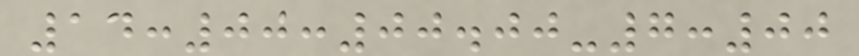14:00:00.00-7:00
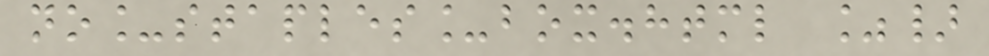no_staples_box.html %}
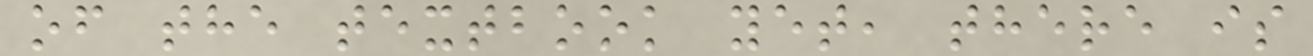of the textbook yet, there is
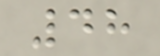48
